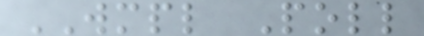WMPL Poll
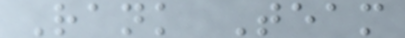Rank Team
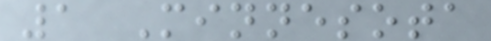1 Minnesota
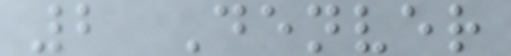2 Denver
